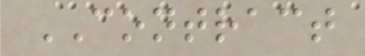CONTRACT
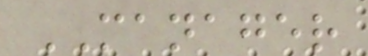MANAGER
